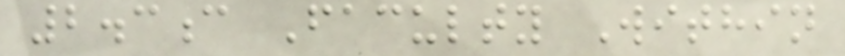2.3c Faculty Within
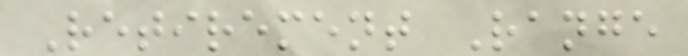Retirement Range
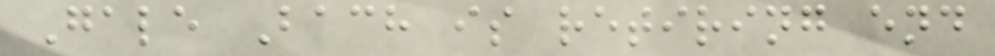Gale Bach is retiring end
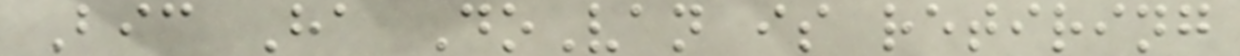Bic Ha DoVan is retiring
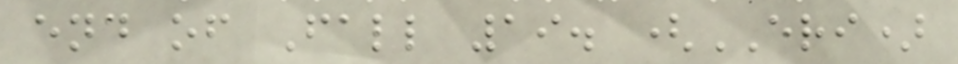end of Fall 19. (ERI)
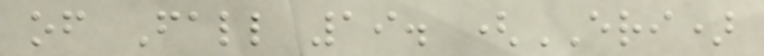of Fall 19. (ERI)
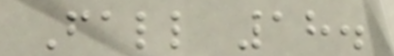Fall 18.
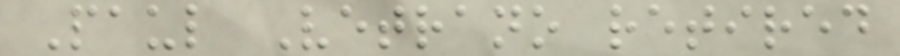Paul Vetrano retired
